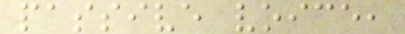passive voice,
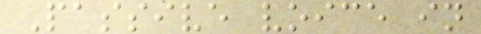Passive voice in
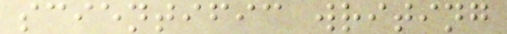scientific writing
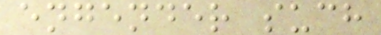engender such
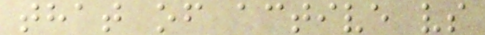that of active vs
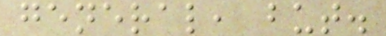general, but.
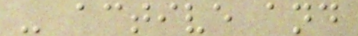- active and
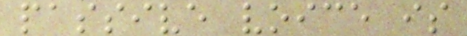passive voice is
